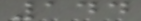144
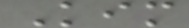Kim
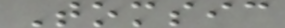Tomsic
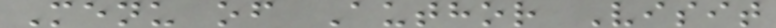Menu of Author Visit
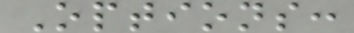Options:
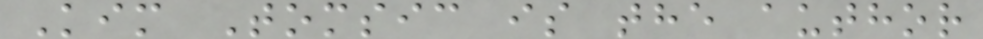Kim Tomsic is the author
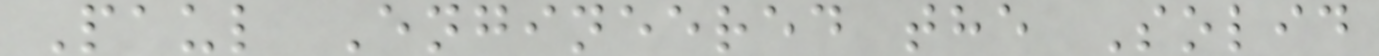Paul Engineered the Solid
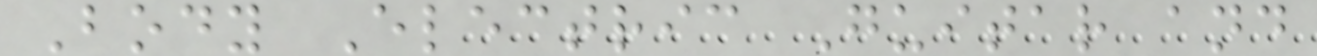Body Electric Guitar and
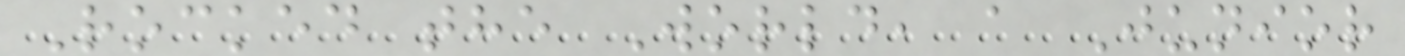Rocked the World, a Junior
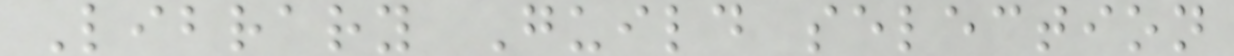Library Guild selection
